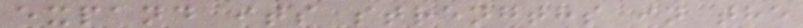expand its strengths in the
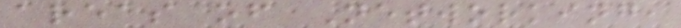areas of Networking,
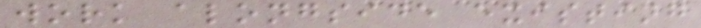work alongside existing
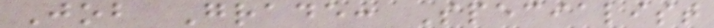Job Grade: Specialist
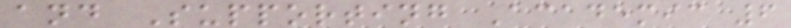and Supporting Academic 6
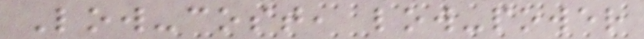Low-cost, low-power
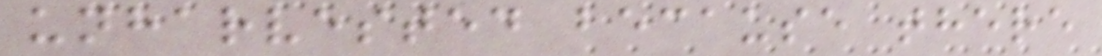unharvested because there
